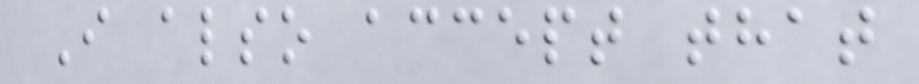I also accept that
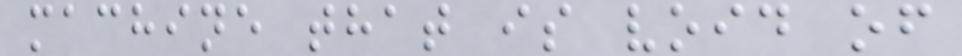machine that is void of
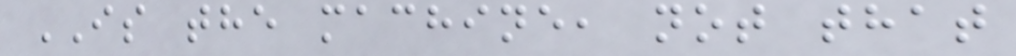IS the machine, not that
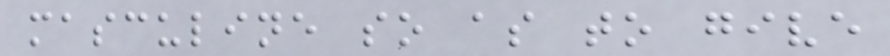masculine so as to give
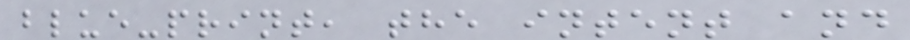blue-print, the intent and
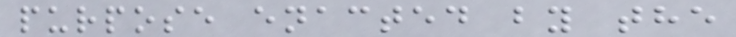purpose enacted by the
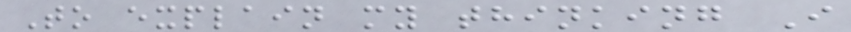To explain my thinking I
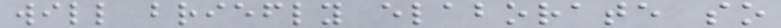will briefly elaborate so
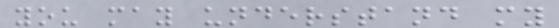you may understand my
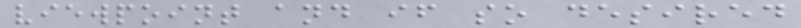viewpoint and if so desired
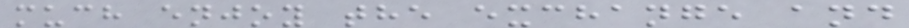much enjoy the exchange and
